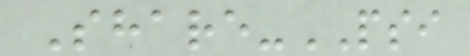Share-PSI
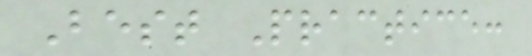Best Practice:
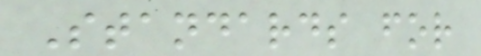Standards for
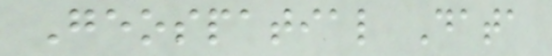Geospatial Data
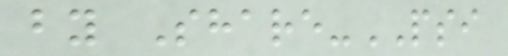by Share-PSI
